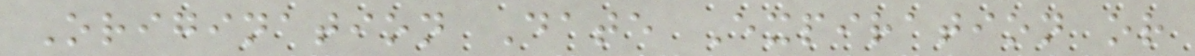Origination Date Expiration or
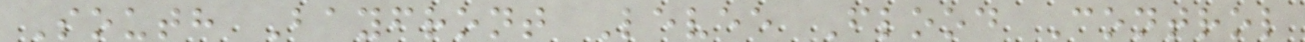South Bayfront Levee Flood Control
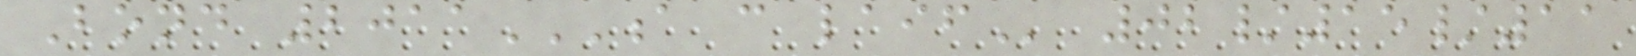Bond 2011A C LAIF 02/15/11
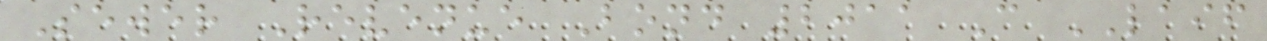Sewer Revenue Bond 2011 C LAIF
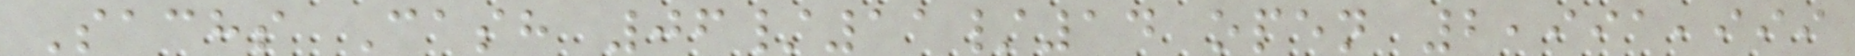Sachs Cash 06/11/14 open 2,991,999
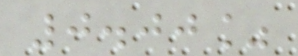0.00%
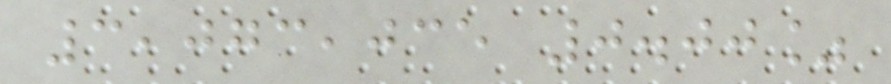3,073,035 0.00%
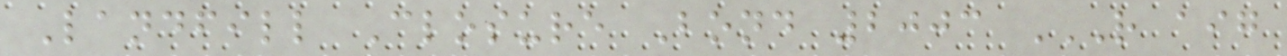Landfill Closure Bond 2003 R AIG
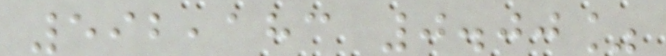592,183 0.00%
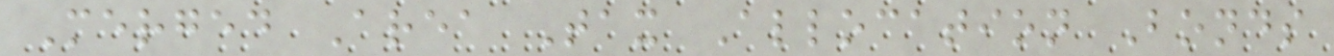Merged Area Tax Allocation Bonds
